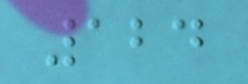124
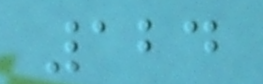124
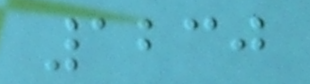1230
